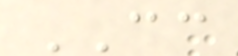CC
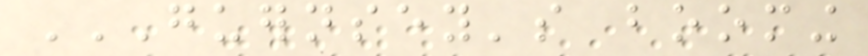GUERNSEY'S BOOMING
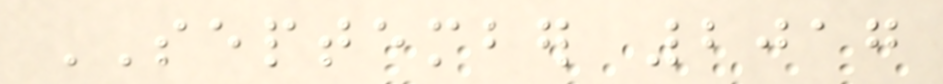SEPTEMBER 2017
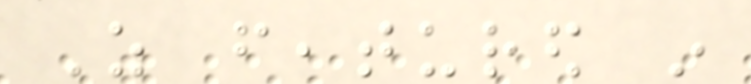As featured in
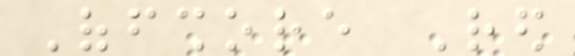Offshore Red
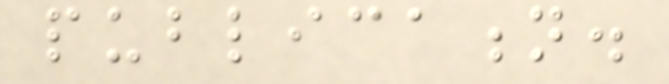publication.
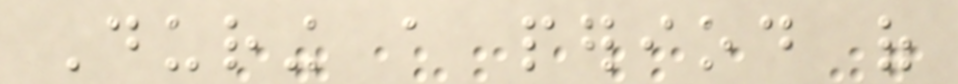During a period of
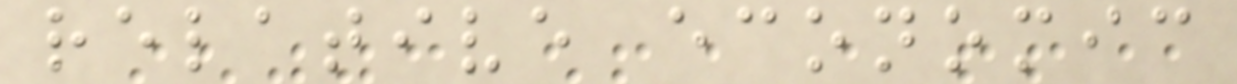relative economic
